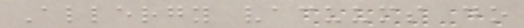Allergy vacuums do
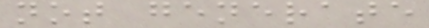not generate
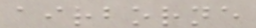airborne
